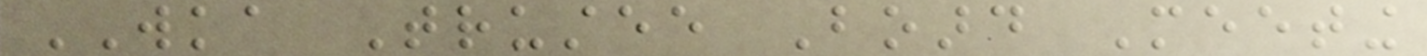WKA Trustee Board Meeting
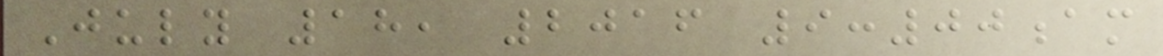July 18, 2016 9:00am
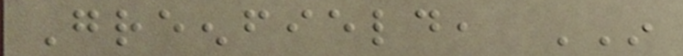Greenfield, IN
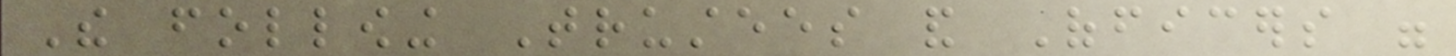The following Trustees and Officers were
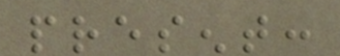present:
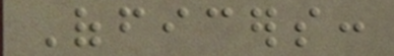Officers:
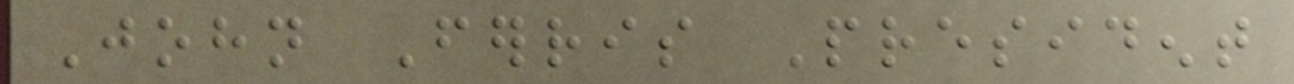John Ferris President
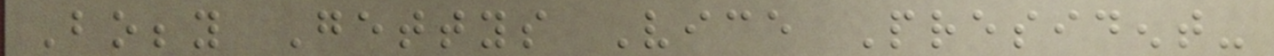Bobby Gettys Vice President-
